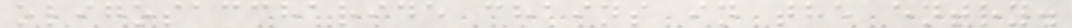oligosaccharide chains in the entry.
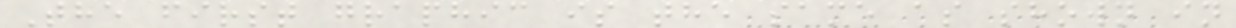The first graphic is the same as shown in
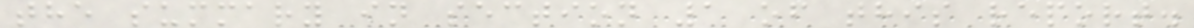the summary in section 1 of this report.
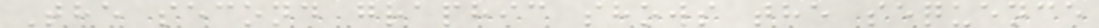The second graphic shows the sequence
